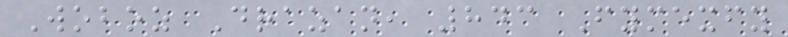Woboz Drazan, 843 Fymexfy
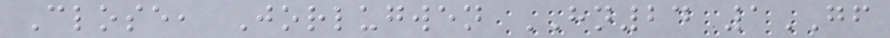Close, Jorlugwen HN24 1GF
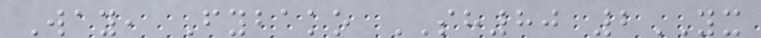Way, Fybako SH80 2YX
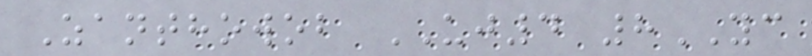Zanthowob UJ4 8YC
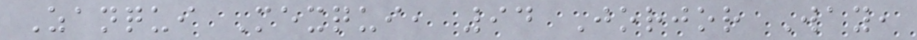Zanqui Mexqui, 94 Jorjor Way,
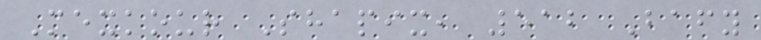Mexkour Shapix, 512 Bafy
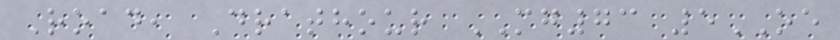Road, Drathour MG73 5OE
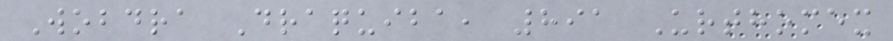Wobdra Draquiba, 891 Urthomex
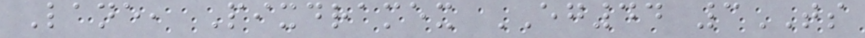Lane, Pixdramex EG44 3TS
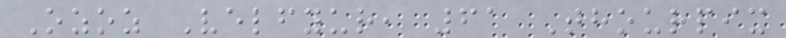Ozoz Velfyur, 61 Thourpix
